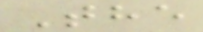The
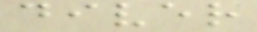diver
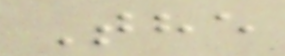The
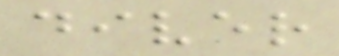diver
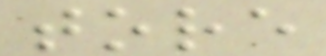tore
